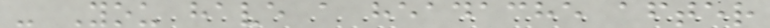- You have a headache after
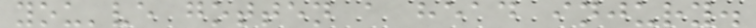you've gotten a head injury.
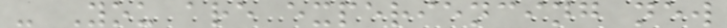- You are experiencing new
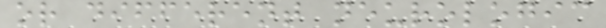or different neurologic
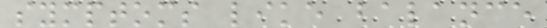symptoms like balance
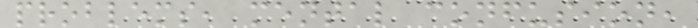problems, mental confusion,
